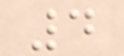4
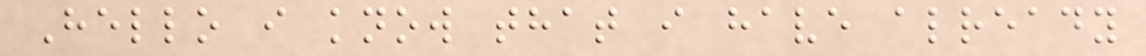Hello i know that i have already
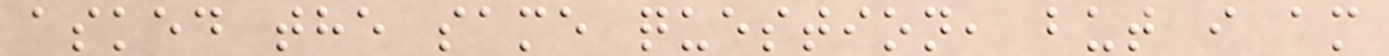asked the same question, but i am
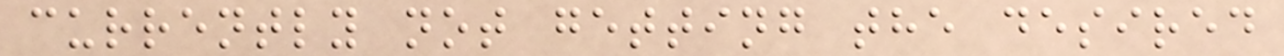currently not getting the desired
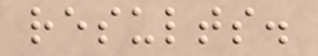results.
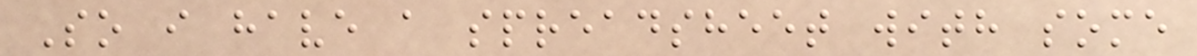So i have a spreadsheet with some
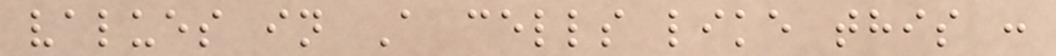values in A cells like this :
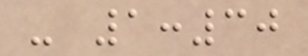- 1:30
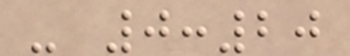- 0:20
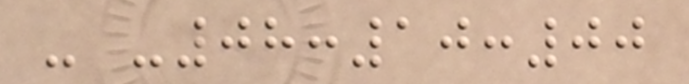- -08:10:00
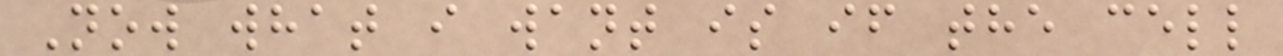Now what i want is if the cell
